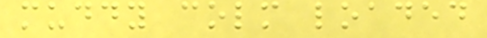muddy colm loaded
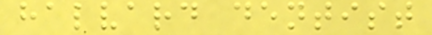halvard dentist
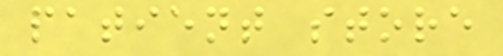patient store
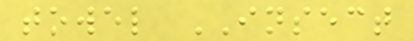towel INSECT
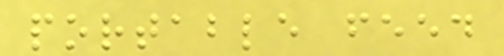portable feed
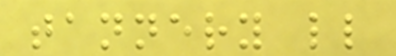tannery ll
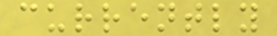currently
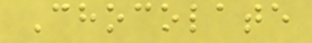Chocolate
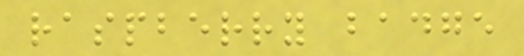raspberry badge
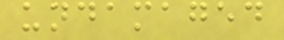undamaged
